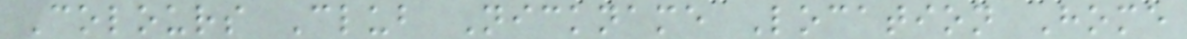Colours Club Nickname Location Home
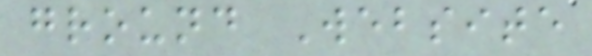ground Website
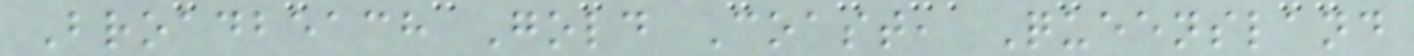Broadbeach Gold Coast, Queensland
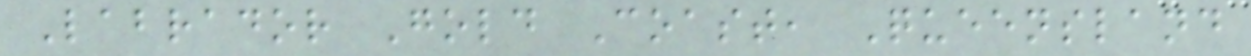Labrador Gold Coast, Queensland
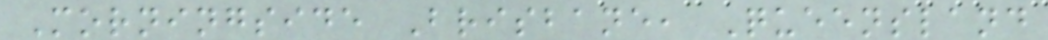Morningside Brisbane, Queensland
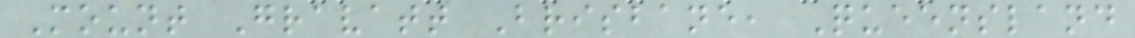Mount Gravatt Brisbane, Queensland
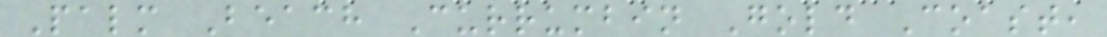Palm Beach Currumbin Gold Coast,
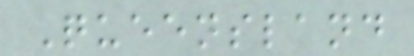Queensland
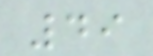49
